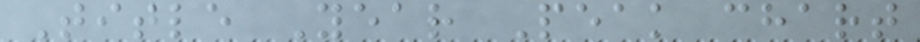Title Year Peak chart
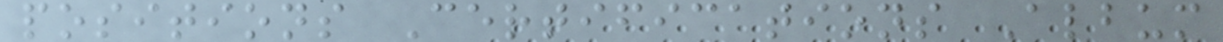positions Certifications Album
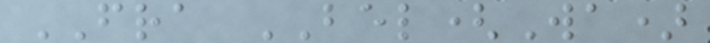FRA BEL(Wa)
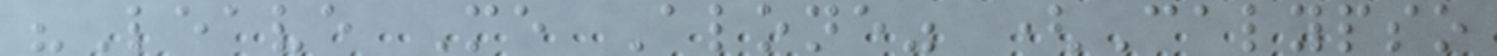"Leave Me Alone" (Calypso
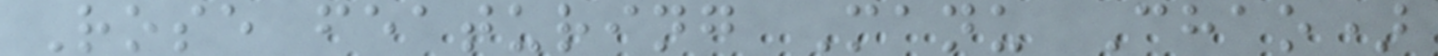Rose featuring Manu Chao)
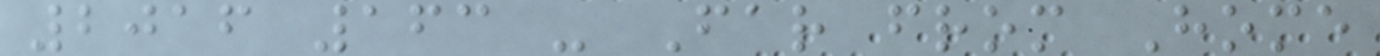2016 163 - Far from Home
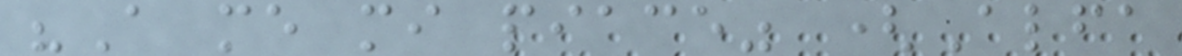"A me mi piace" (Alfa
